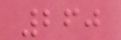260
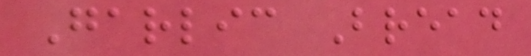Garlic Bread
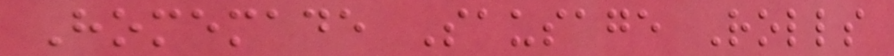Homemade Sausage Rolls
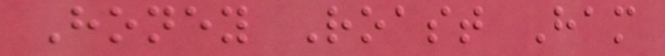Honey Roast Ham
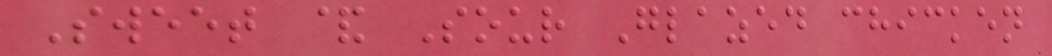Sweet & Sour Glazed chicken
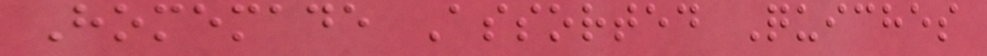Homemade Assorted Quiches
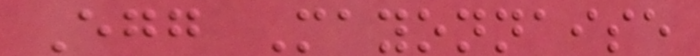Egg Mayonnaise
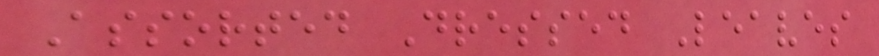Assorted Dressed Leaves
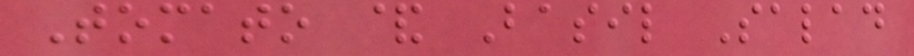Tomato & Basil Salad
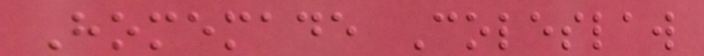Homemade Coleslaw
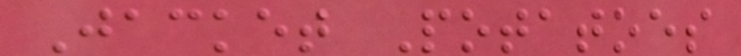Jacket Potatoes
